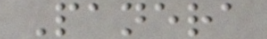Panera
